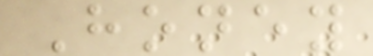Honey
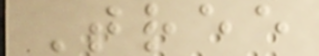Tree
